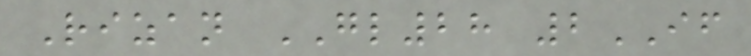Rizan GL28 2IF
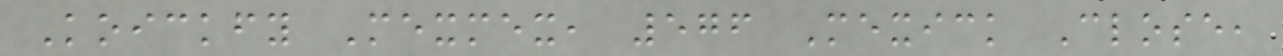Koickfy Mexmex, 576 Mexick Close,
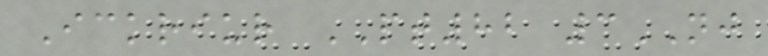Ickriur PT82 3NJ
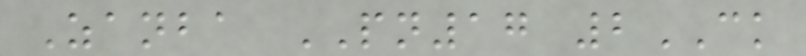Zanba PN17 2CK
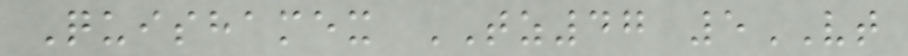Quishamex TZ47 5VT
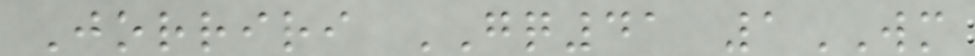Jorriri GQ41 1WM
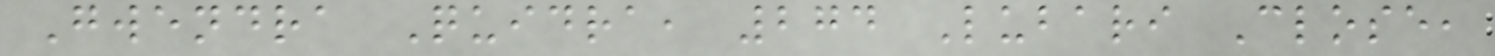Gwendra Quidra, 274 Lubari Close,
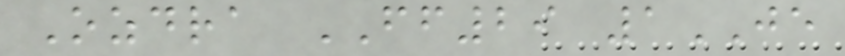Ozdra FF29 1JE
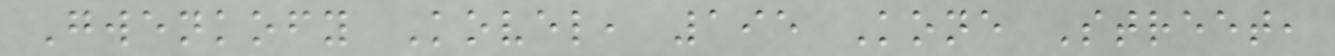Gwenkofy Kovel, 195 Kone Street,
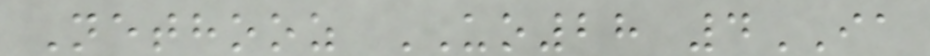Nethooz UO28 4IA
